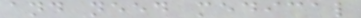and need medical
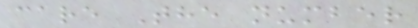care The number
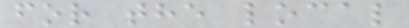for the local
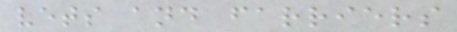vets and farriers
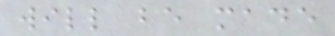will be made
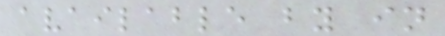available by in
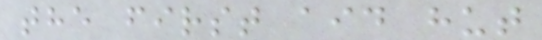the first aid hut
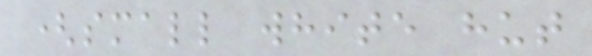(small white hut
